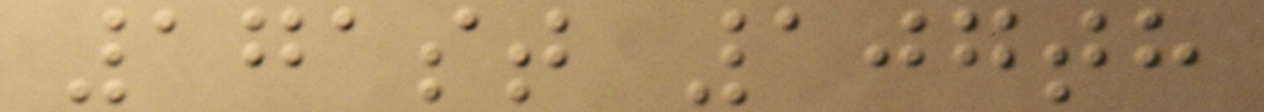171st 107th
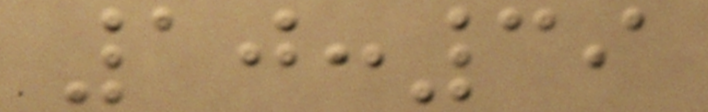10:39
